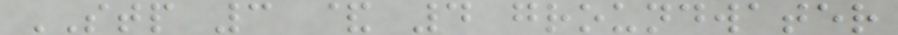STP 3 & 4 groundwater
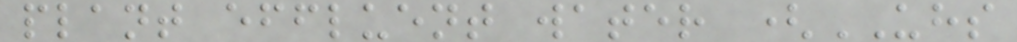plant effluent water (UHS
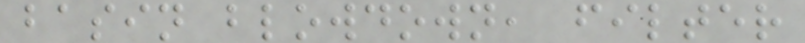basin blowdown, filter
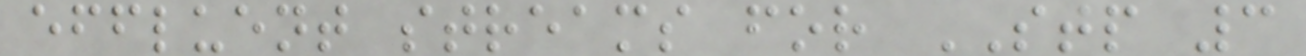effluent streams for STP 3
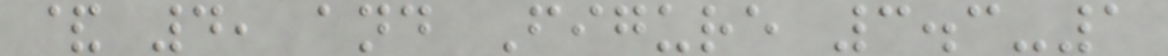& 4, and Figure 3.3-1
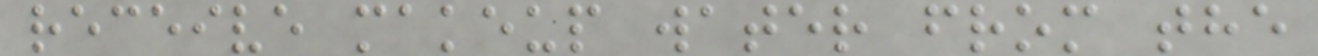receive makeup water from the
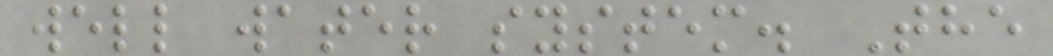well water system. The
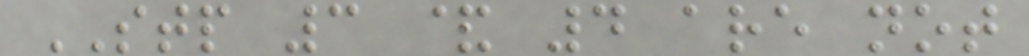STP 3 & 4 are not
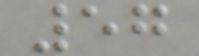57
